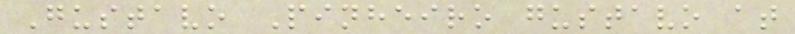Gustavo Pinheiro gustavo at
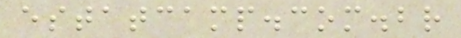estatcamp.com.br
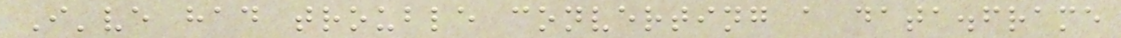I've had trouble converting a data.frame
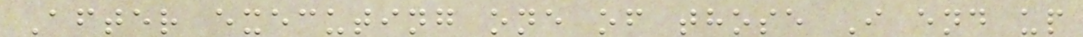After executing one of those I end up
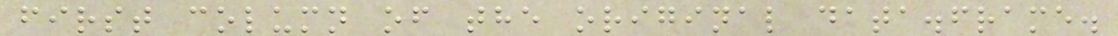first column of the original data.frame.
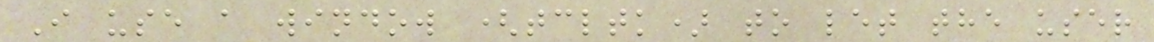I use a window (tcltk) to let the user
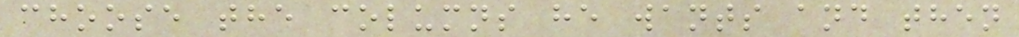choose the columns he wants and then
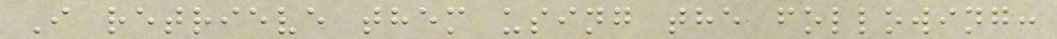I retrieve them using the following:
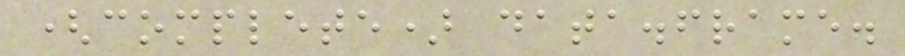(complete) data.frame.
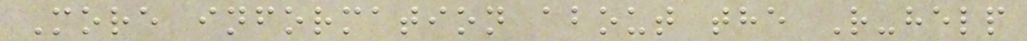More information about the R-help
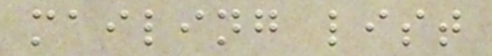mailing list
